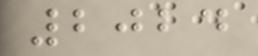2024
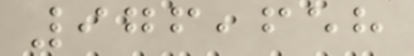976,658
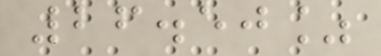26.50%
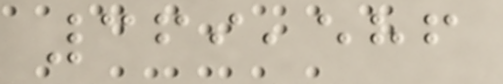369,586
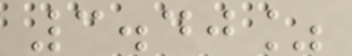3.40%
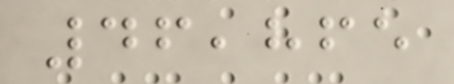46,865
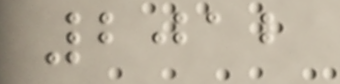2012
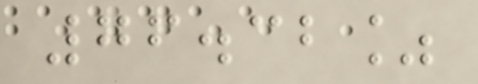76.32%
